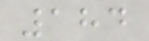184
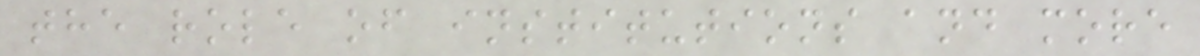the role of institutions and more
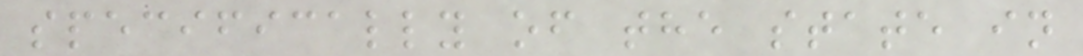specifically of the state in
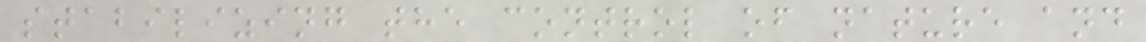stabilizing the control of nature and
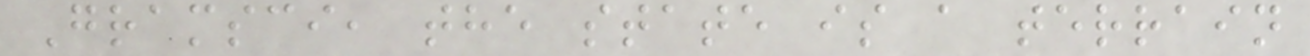Gramsci, the state is a terrain
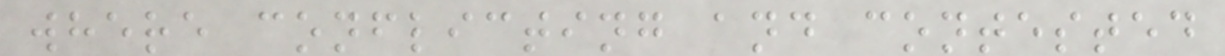where conflicting and contested
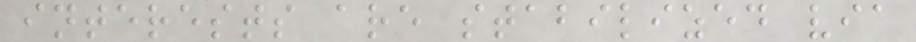interests are stabilized via
